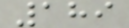189
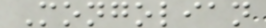Mongolian
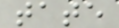tate
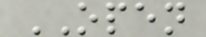OPEN
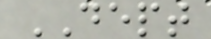DEPT
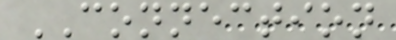CONNECTION
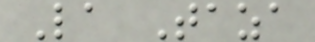La Taza
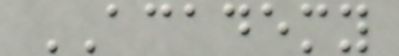ACADEMY
